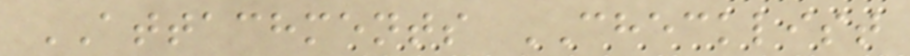ATTACHMENTS CHECKLIST
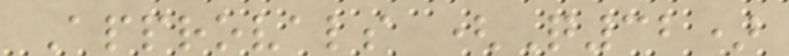Approvals (Q32)
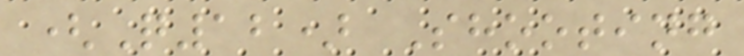(Q12) Shooting
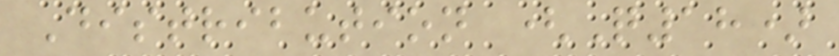Distribution (Q18)
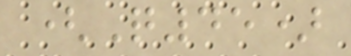(Q45)
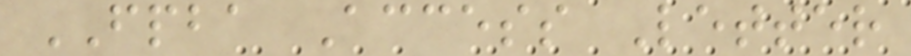FPBA Access Letter
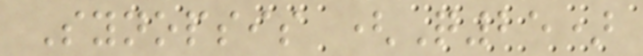Synopsis (Q25)
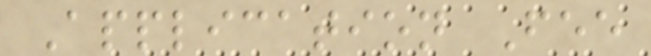Application Fee
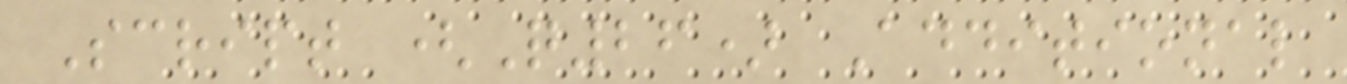Script (Q26) Additional
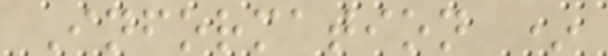Information *
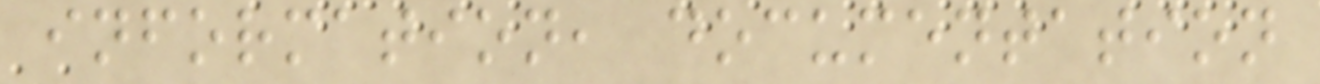information, documentation
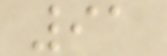91
